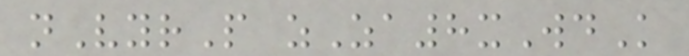nVyrP zZa8xWdK
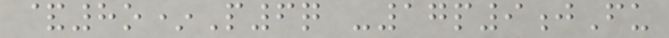&8o*P6q -17p9jFu
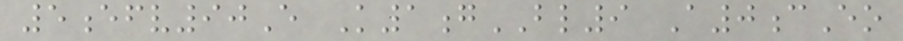5efv90E K1gBL9 A0cEo
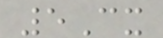5Cx
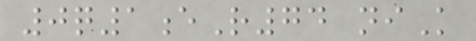0q1eR74 niK
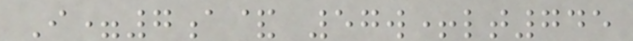I=7a& 57w+lt745
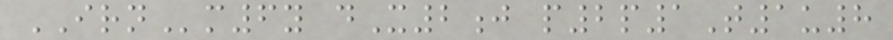IRNm6y dX2j p2p1T1u8
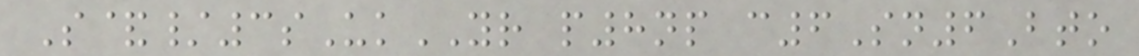S&/3sUkYR p8np c6Sn6Bto
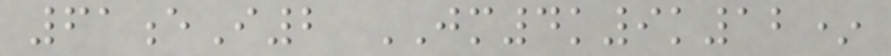61eI2 JM4k9k12*
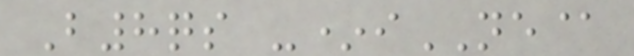B8qs -*iNE@
